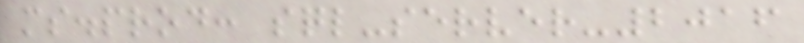ms.prod: sql-server-2016
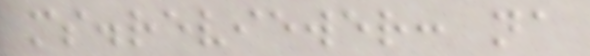ms.reviewer: na
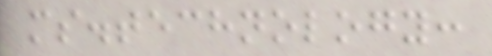ms.technology:
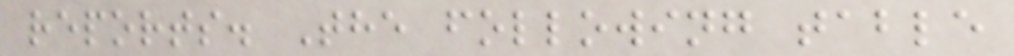reports. The following table
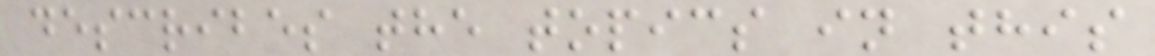describes the topics in this
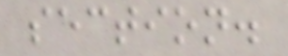section.
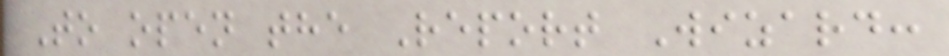To open the Report Wizard:
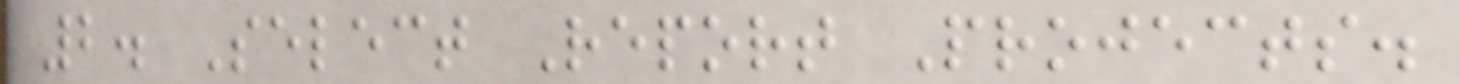2. Select Report Projects.
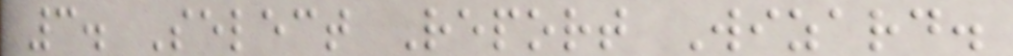3. Select Report Wizard.
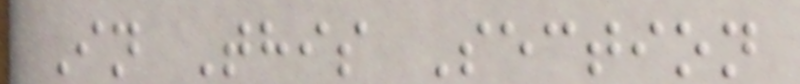In This Section
